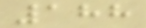188
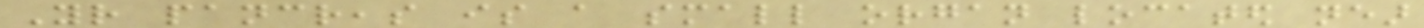Your pancreas is a small organ located near
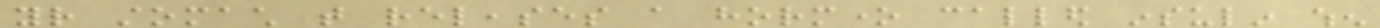your stomach that releases a hormone called insulin when
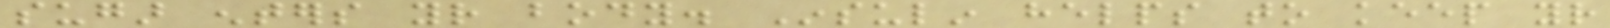sugar enters your body. Insulin helps to keep your
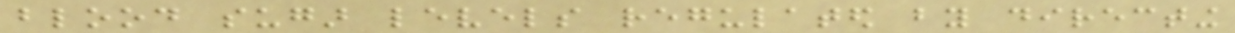blood sugar levels regulated by directing
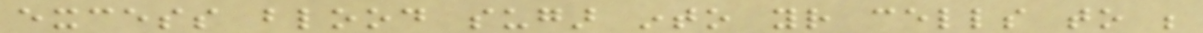excess blood sugar into your cells to be
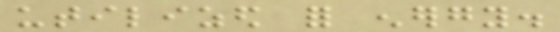utilized for energy.
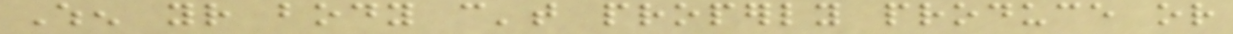When your body can't properly produce or
